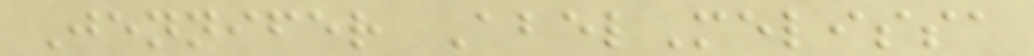Jennifer AbelMelissa
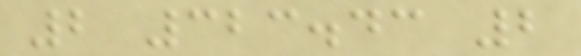2 323.43 2
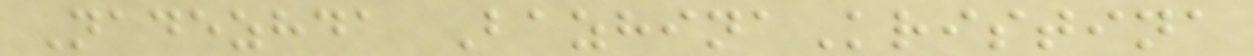Nadezhda BazhinaKristina
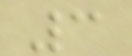3
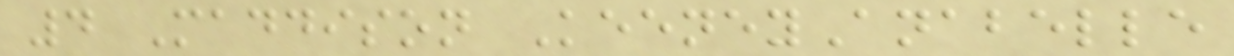4 Maddison KeeneyAnabelle
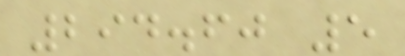294.60 5
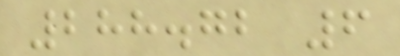288.72 6
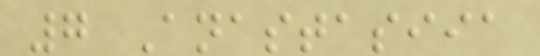7 Anastasiia
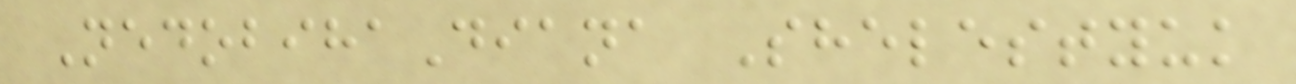NedobihaDiana Shelestyuk
